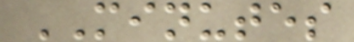MINUTES
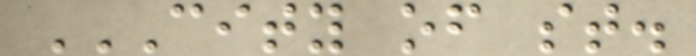CITY OF ST.
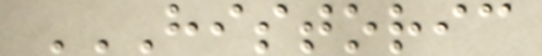HISTORIC
